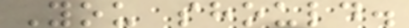You should.
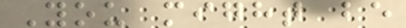You might be
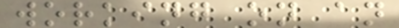working on an
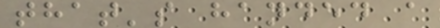that's handed a
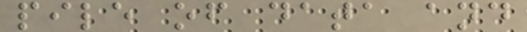pile of data and
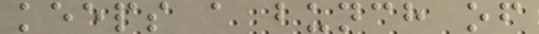keeps a bunch of
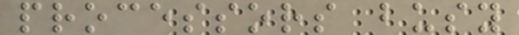processors busy
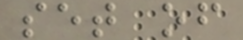set of
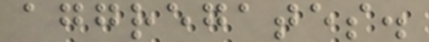aggregates.
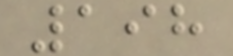198
